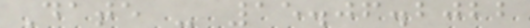Date - 15.06.2022
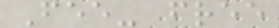Fee- free
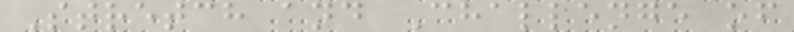Stretch and Challenge of
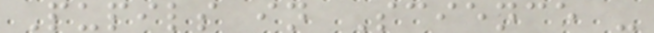Pupils in Science -
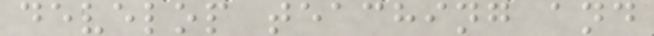develop teaching and
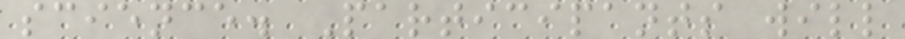science. Participants will
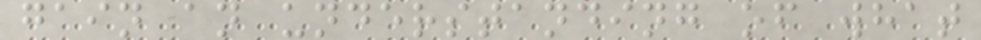gain an understanding of what
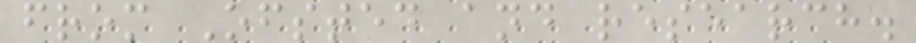from Ofsted and research.
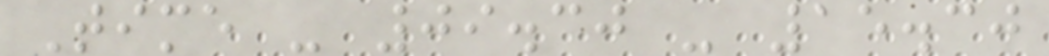Time - 09.30 - 15.30
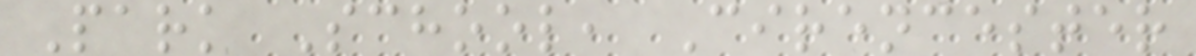Park School, Cirencester
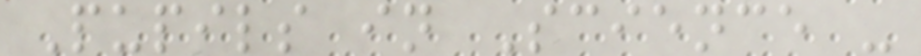Pupils in Science -
